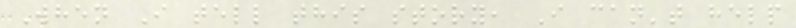When I tell this story, I can't help
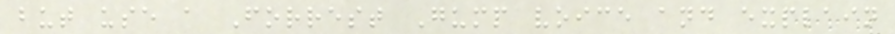but use a Forrest Gump voice and explain
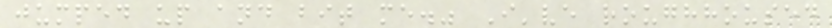jumped up and bit me." I've roughhoused
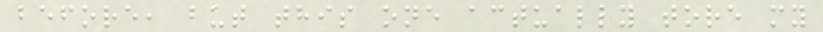before, but this one actually tore my
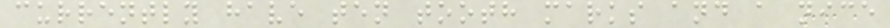currently have ten tooth marks and a nice
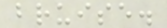bruise.
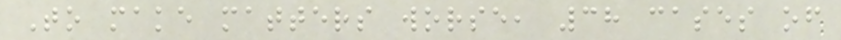To make matters worse, 38 cases of
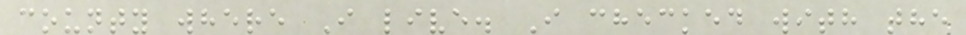county where I live. I checked with the
